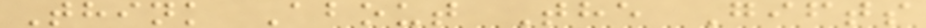Think About The Gifts
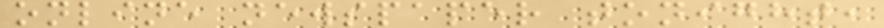online newspaper tonight,
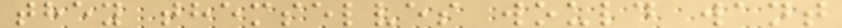they themselves would want
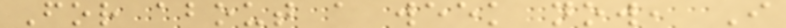For about a week now, I
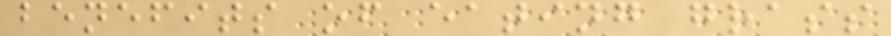benefits of eating grass
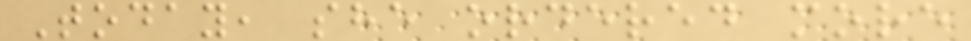Today, she ordered more
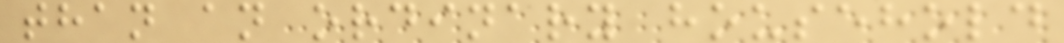than an ordinary household
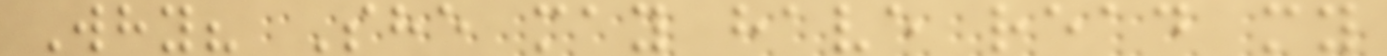Why? She may have read my
